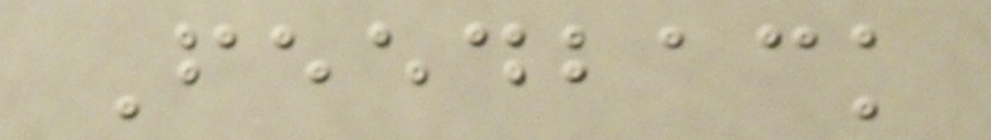Feedback
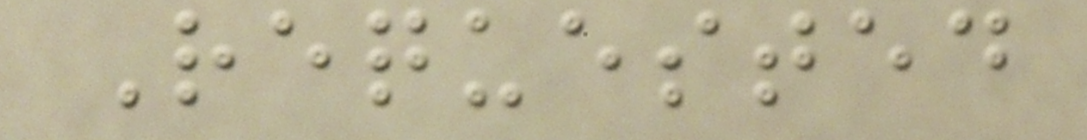Requested
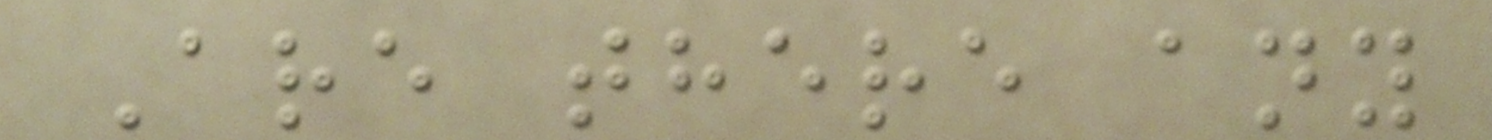Are there any
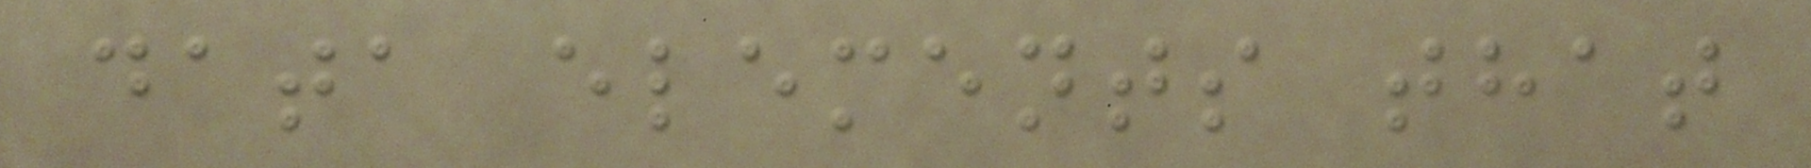data elements that
